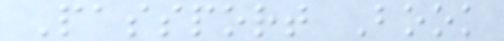Passport Book
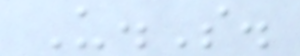U.S.
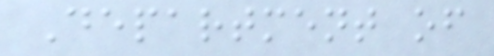Department of
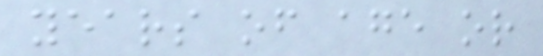years of age or
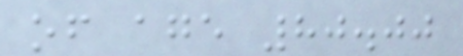of age 80.00
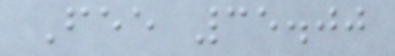Fee 35.00
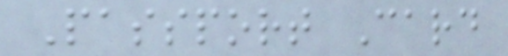Passport Card
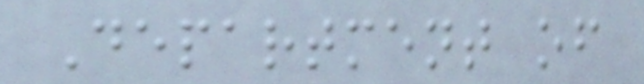Department of
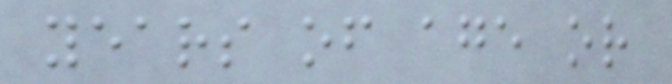years of age or
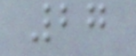27
